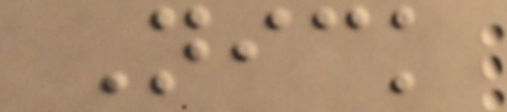Nick
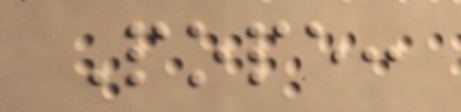Pope:
